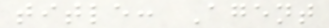title: Agent
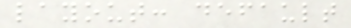layout: default
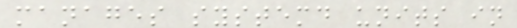manages systemd units in
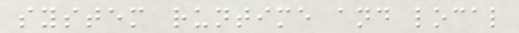system runtime and local
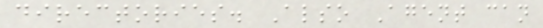directories. Also Agent can
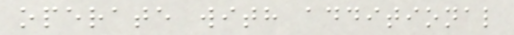operate with additional
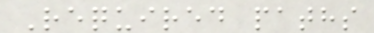Required paths
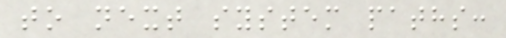to next system paths:
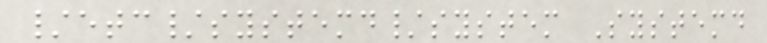/etc/systemd/system Systemd
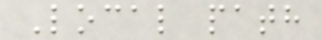Local path
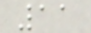11
